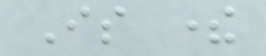Is there
